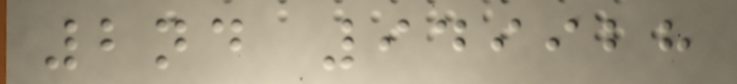2nd 949928
